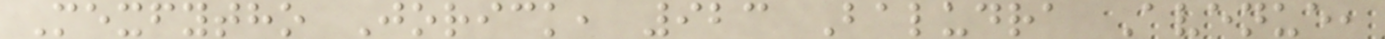Mexfytho Jorick, 923 Baludra Avenue,
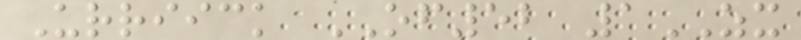Urriick OF52 1ZX
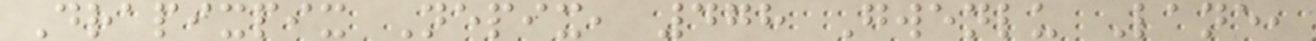Drapixpix Nepix, 478 Gwenlu Lane,
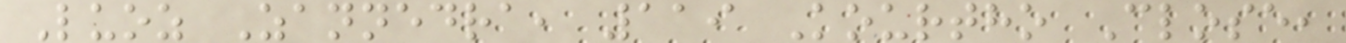Luoz Zannedra, 119 Kourtho Close,
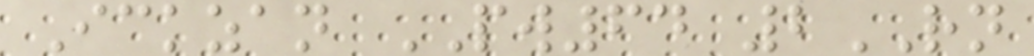Ickzan PW64 2RN
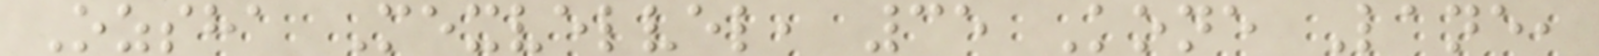Ozsha Mexvelvel, 35 Kone Lane,
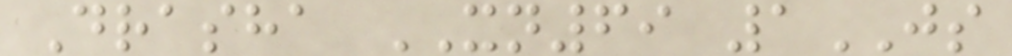Drasha XN69 1JS
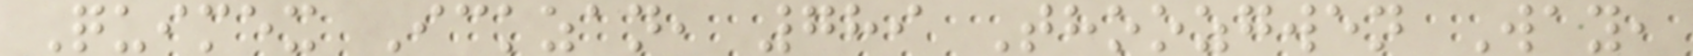Quimex Ickzan, 789 Thoozgwen Way,
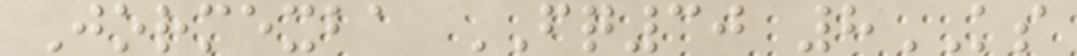Jormexba FQ30 8KS
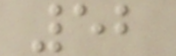52
